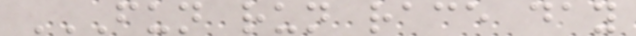FUN RUN RACE DAY
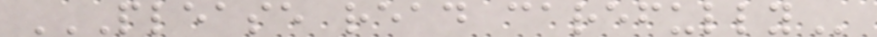PLEASE READ CAREFULLY
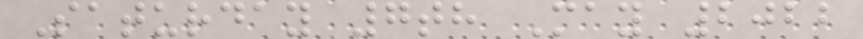Saturday 7th May 2022
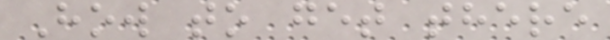How to get there
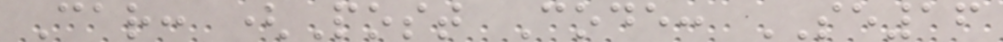Car: (Post Code: SE16
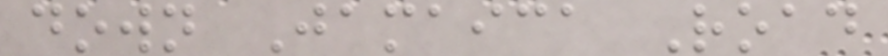down Jamaica Road
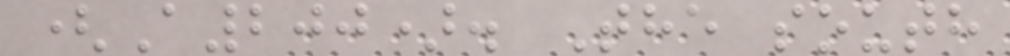(A200). The south
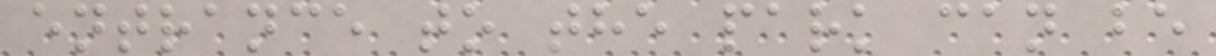entrance to the park can be
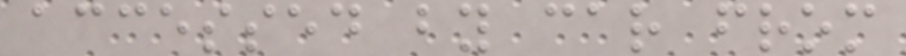accessed by car from
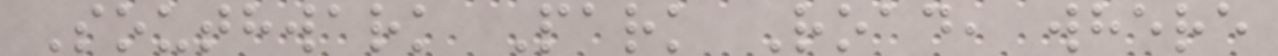Southwark Park Road, where
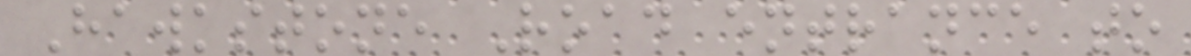Hawkstone Road entrance to
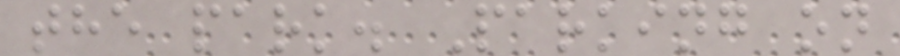the park. Parking on
